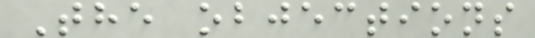The objections
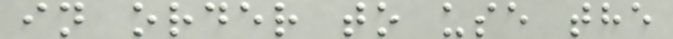in order to use the
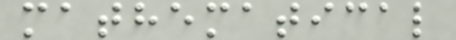mathematical
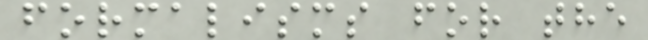formalisms for the
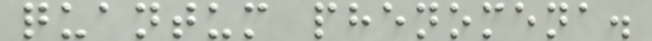quantum phenomena.
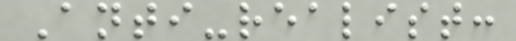Anti-realist:
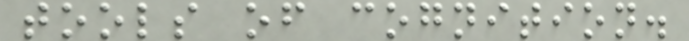tools of cognition.
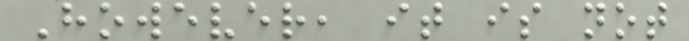However, it is not
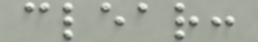clear:
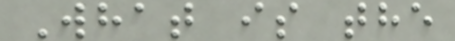What is the
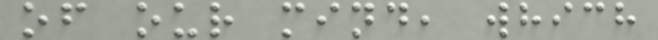of our mind, which
